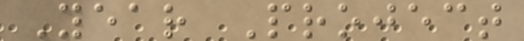Year Project
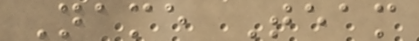Name Team
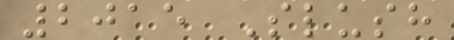2015 Slush
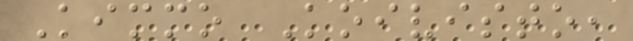Kimmo Koivisto,
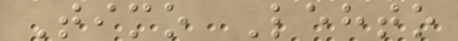Timo Lehto
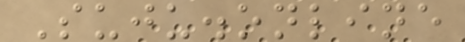Suju.online
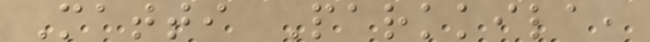Matti Parkkila,
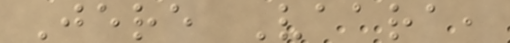Jere Vaara,
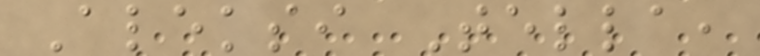Aleksi Tella,
